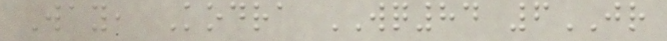Way, Kodra WQ84 6JR
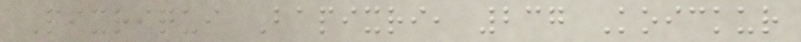Pixriqui Bapixri, 237 Koickur
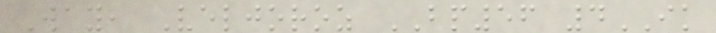Way, Veljoroz BP56 4IK
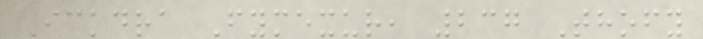Ickdra Fymexur, 237 Thofy
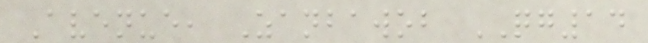Avenue, Zanbawob QG14
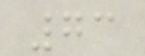73
